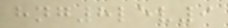hng8lev9
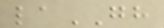laGH
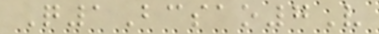Q1Bcsao7V
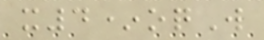x4*oqW
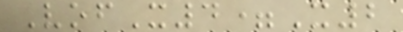VofX4=X2
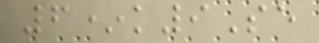6*k9Se
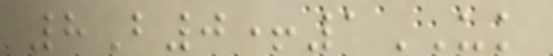8B0+1UK
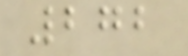272
